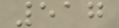517
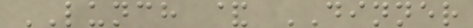LUNCH & DINNER
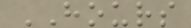HOURS
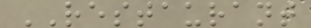RESTAURANT
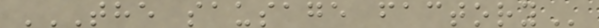THE SAUSAGE FACTORY
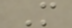M
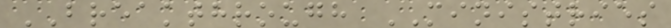BREAKTHROUGH MINISTRIES
